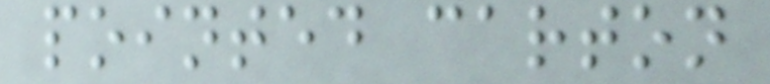pointed carton
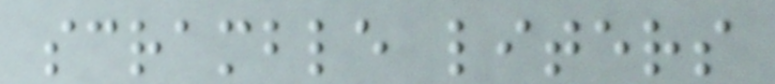scramble liters
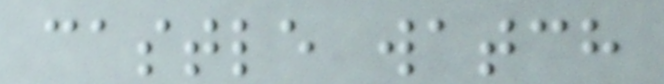castle watch
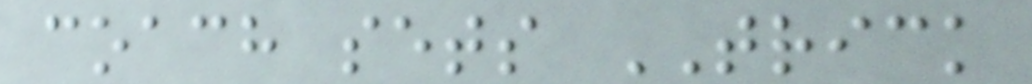coach sets TRICK
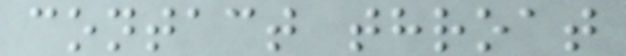contact throat
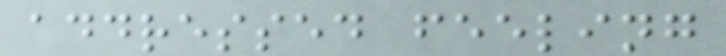addressed feeling
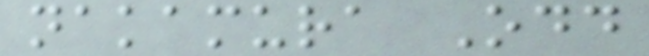nakamura Odd
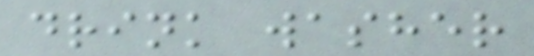drink washer
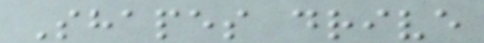Shapes drive
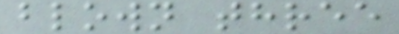blown three
